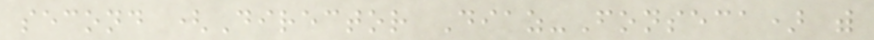second (Director Diaz-Fonseca) with
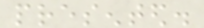presented.
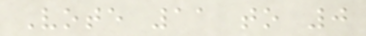Vote 11 to 0
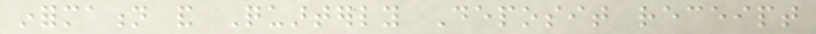information and Quarterly Deposit receipt
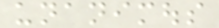unanimous
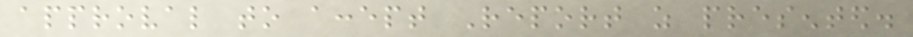approval to accept Report as presented.
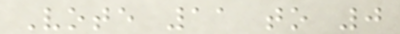Vote 11 to 0
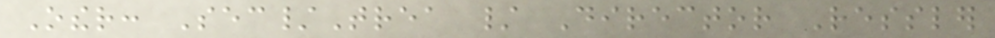Other: Sec/Trea / Director Ressler
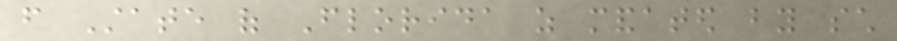from State of Florida as mandated by such
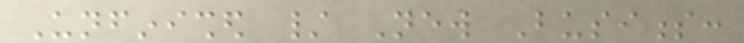Unfinished / New Business:
